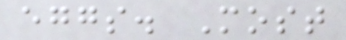eggs. Most
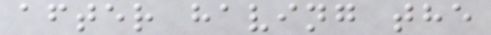after having the
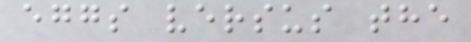eggs versus the
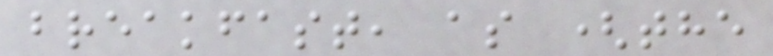breakfast, as (the
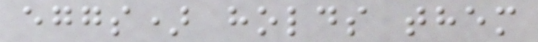eggs) holds them
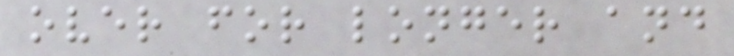over for longer and
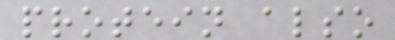protein also
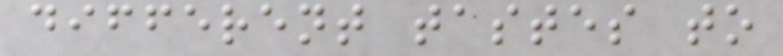different tastes to
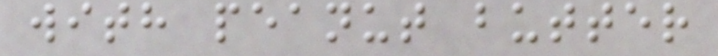with peanut butter
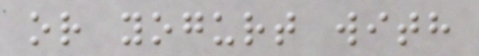or yogurt with
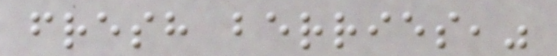fresh berries,"
